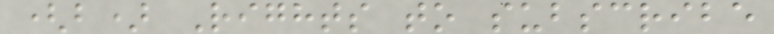(b) Rights to subscribe
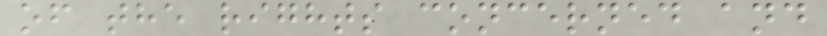of the rights concerned and
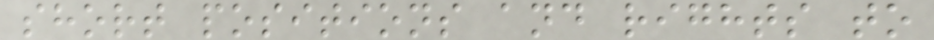short positions and rights to
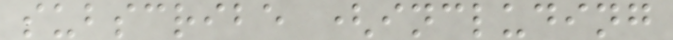subscribe (including
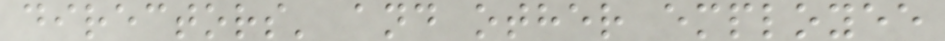directors' and other employee
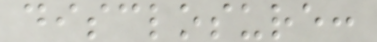disclosure:
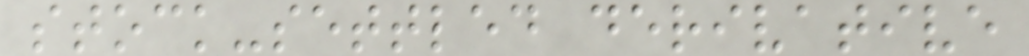stock-settled derivative
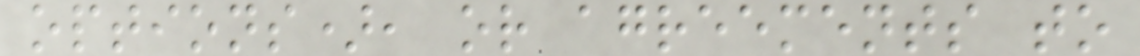options), or agreements to
